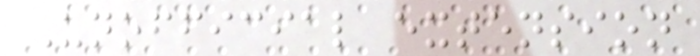Unofficial extension
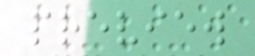preview
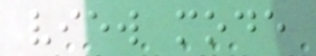view mode
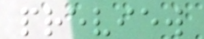preview
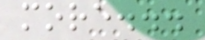more...
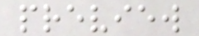preview
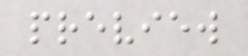preview
